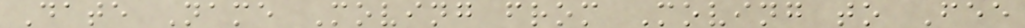Date Name Moving from Moving to Fee
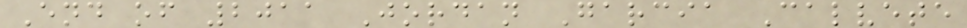End of 2011 Jordan Garcia Calvete
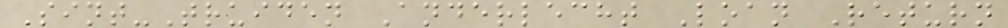Sint-Truiden Anderlecht Loan Return
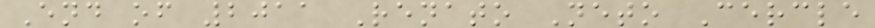End of 2011 Renato Neto Cercle
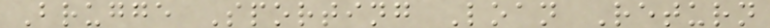Brugge Sporting Loan Return
